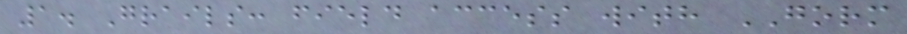1. Grails: field access with GORM
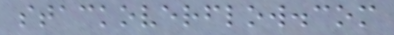stackoverflow.com
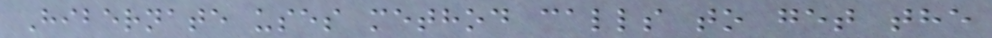Hibernate uses method calls to get the
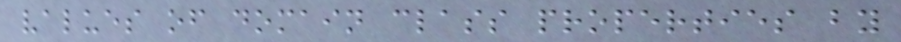values of domain class properties by
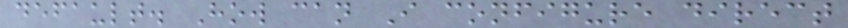default. How can I configure direct
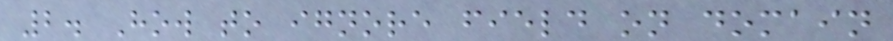2. How to ignore field on domain
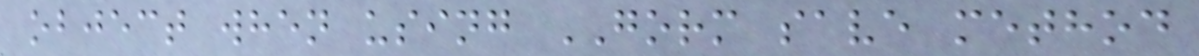object when using GORM save method
